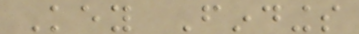Key Findings
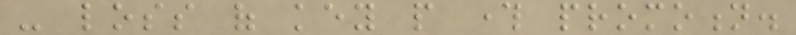- loss of key people through promotion.
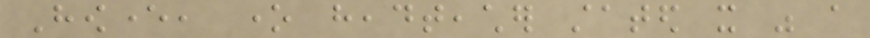However, one headteacher stated it was a
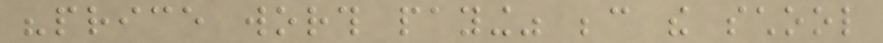"price worth paying" because the school
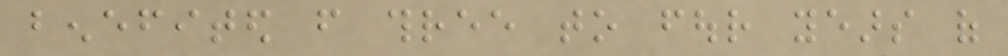benefited from three to four years of
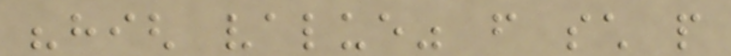"high value" from such people
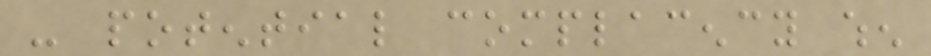- potential complacency when
